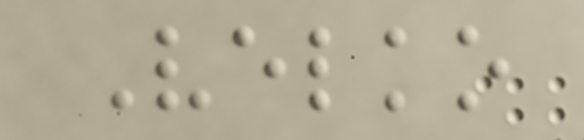Velko
